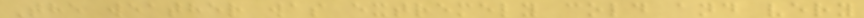The weather was extremely cold and very
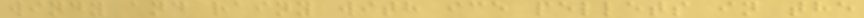windy and rainy with ice pellets in the
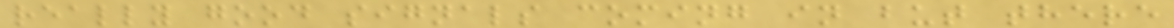really good signals coming in but there
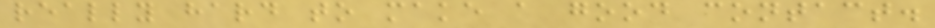really hard to make a good contact.
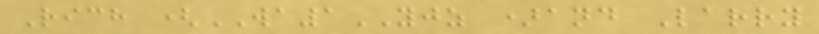Rich (WA1YJZ )and Larry
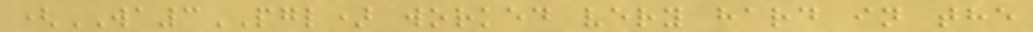(WA3PGL) worked very hard in the
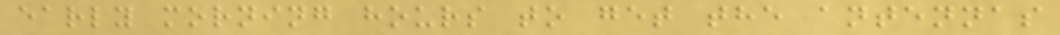early morning hours to get the antennas
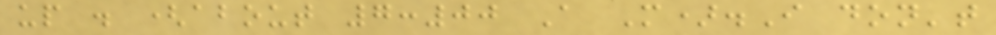up . (about 7:00 A M).I don't
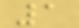1
